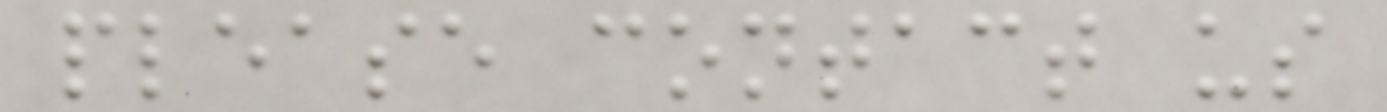please contact us
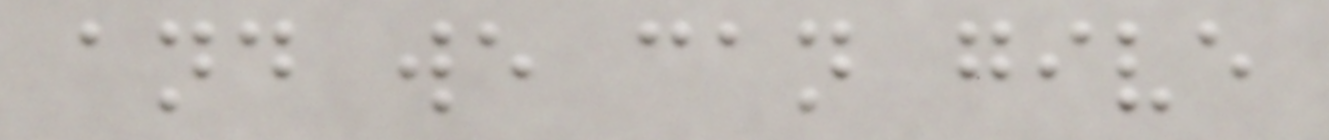and we can give
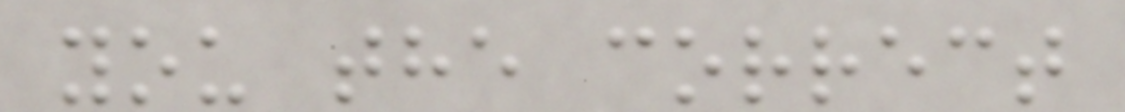you the correct
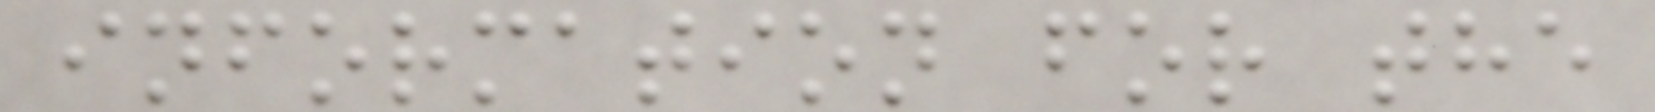information for the
